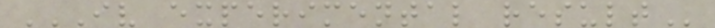IV EXPERIMENTAL RESULT
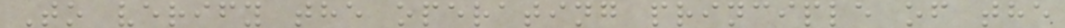To verify the operating principle of the
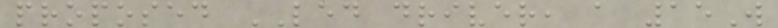proposed LED driver, a 15W
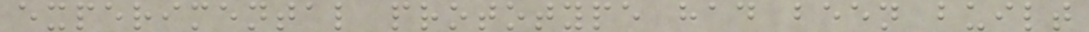experimental prototype had been built
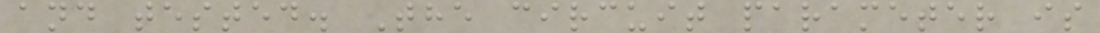and tested. The circuit parameter is
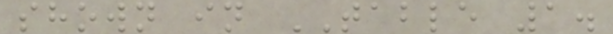shown in TABLE 1.
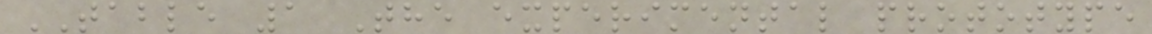TABLE 1 The experimental prototype
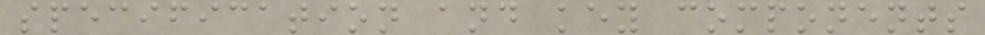specification and key components
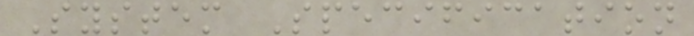System Specification
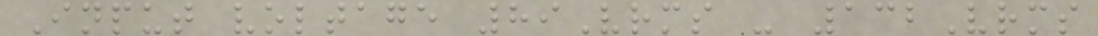Input voltage 89Vrms - 132Vrms
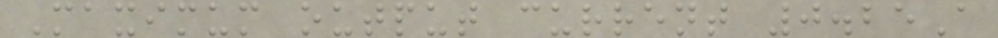Maximum output current 0.25A
